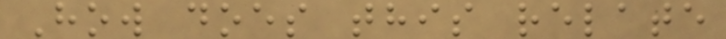How does this relate
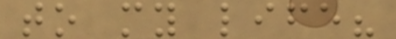to my life?
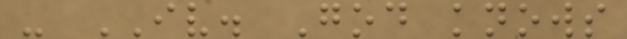- IV. God knows
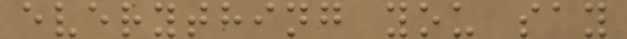everything you say
